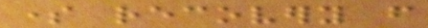some recovery from
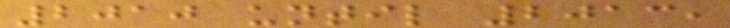2010 until 2013,
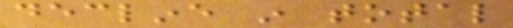decline in total
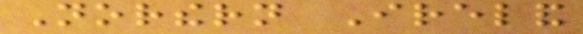Northern Ireland
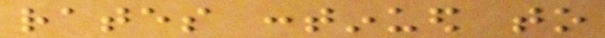rates continued to
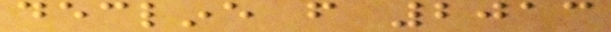decline from 2013
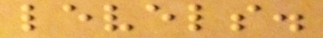levels.
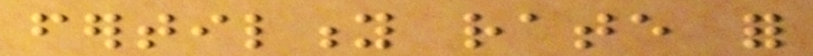fertility rate for
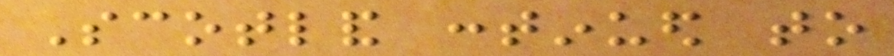Scotland continued to
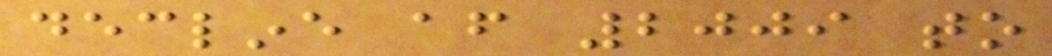decline after 2009 to
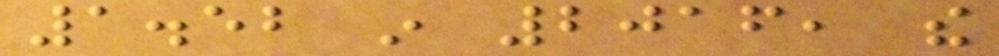1.52 in 2016, the
